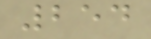254
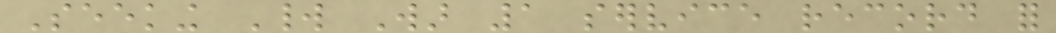Seeking World War 1 service record for
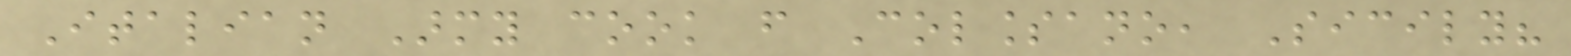Italian Army cook from Collessano, Sicily?
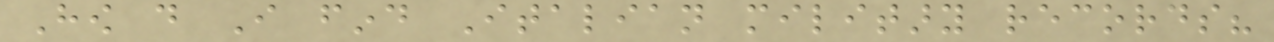How do I find Italian military records?
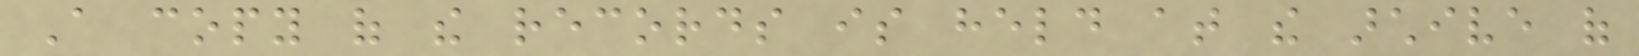A copy of the records is held at the archive of
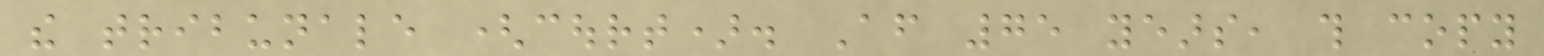the tribunale (court). After 75 years, this copy
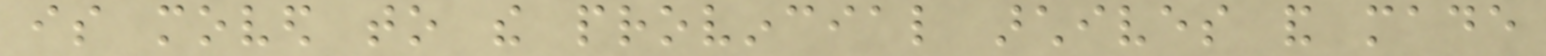is moved to the provincial archives and made
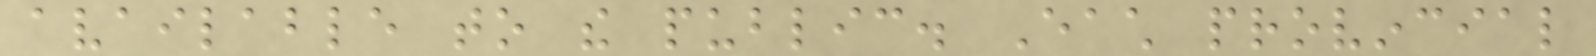available to the public. Each provincial
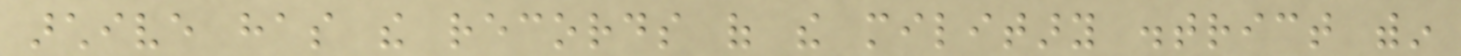archive has the records of the military district within
